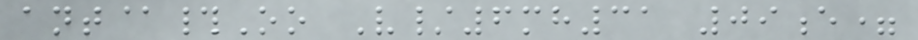ant@#Oo V/6mh31 09e=
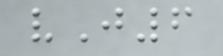vJ6
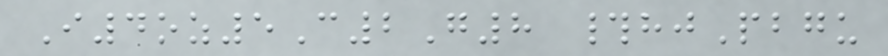I4oz5C2G8 #hjPbgu
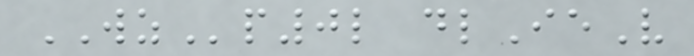WZp0l dlIeV
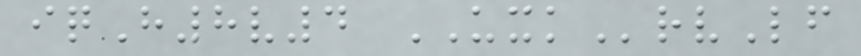iqH8v4 UXKrvLf
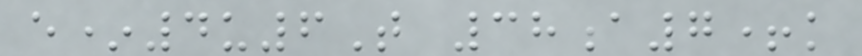e*4u6T 38a7+k
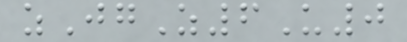zJgZ6U0
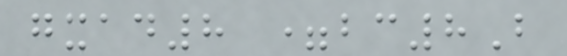gxad8 =bc8B
